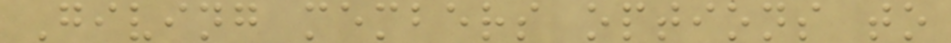Giving members options to
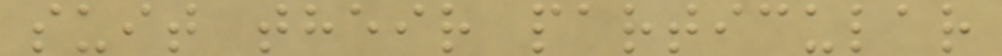suit their particular
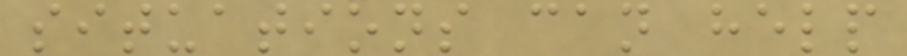situations can help
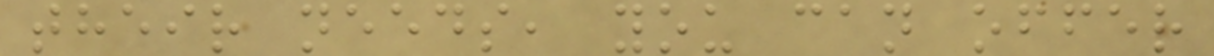their needs, you can offer
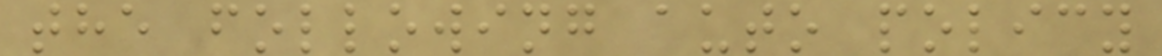the following auto policy
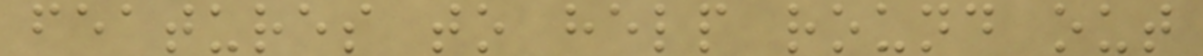features to help round out
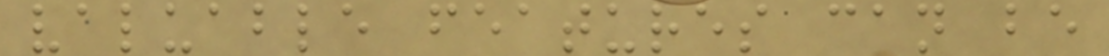valuable features can be
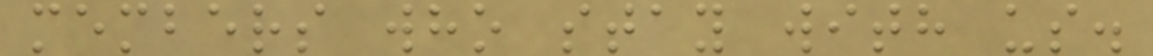members who stay with us.
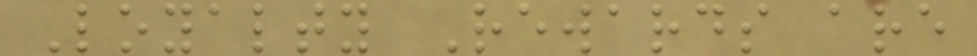Loyalty Rewards are
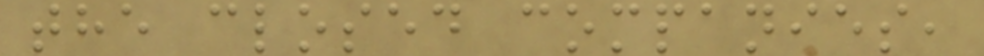the closed companies,
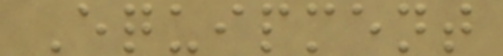Equipment
